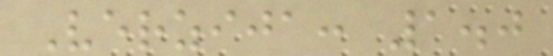Verzija: 1.0
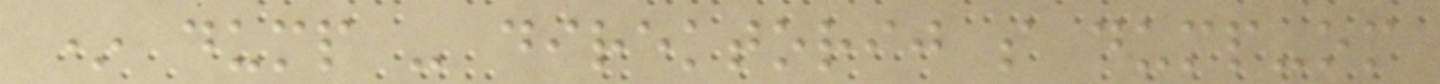* dump - direktorij s dump-om
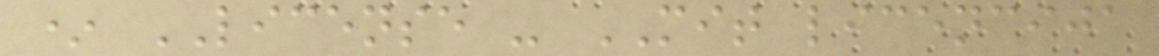* LICENSE - MIT licencija
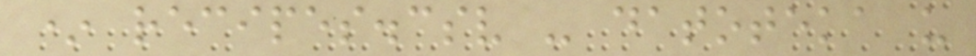* recipes.csv - datoteka u
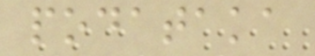podataka
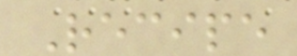Recipe
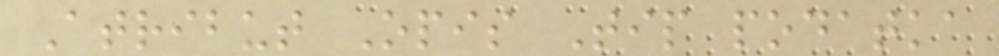Atribut Opis Tip podatka
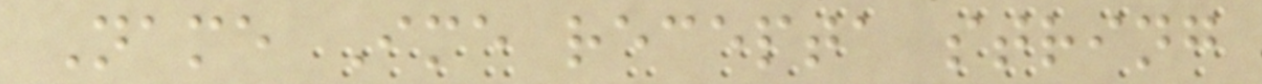Name Ime recepta string
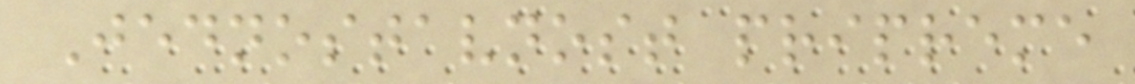Jednostavnost pripreme
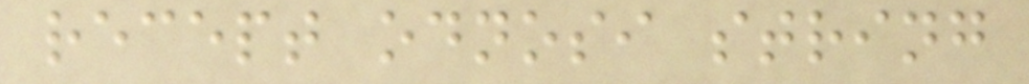recept odnosi string
